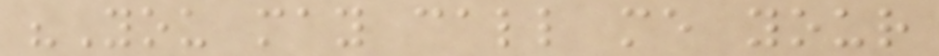"You may call me your
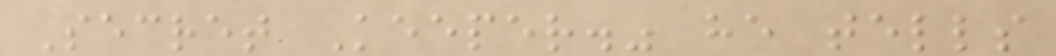Secret Keeper." he tells
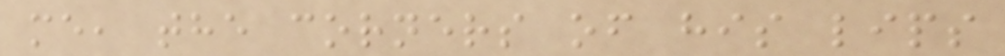me, the corners of his lips
